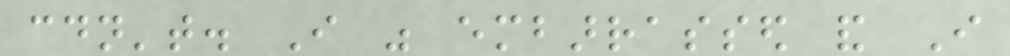couldn't. I was embarrassed and I
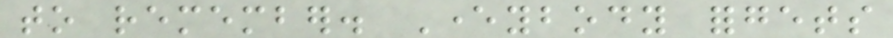to remember. Everybody forgets
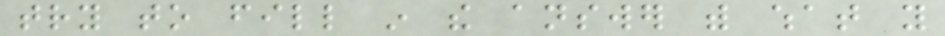try to fill in the answer with what you
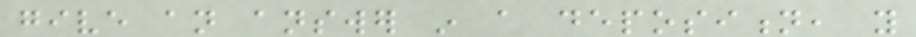give an answer in a deposition, you
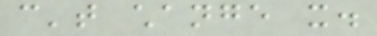can't change it.
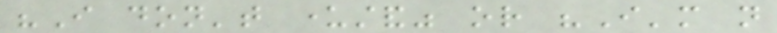"I don't understand" or "I'm not
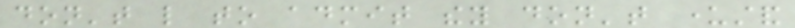don't like to admit they don't understand
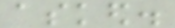asked.
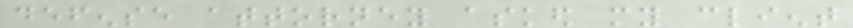defense attorney asked my client
